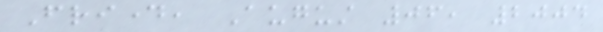Friday, August 06, 2004
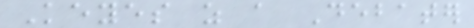Keyes as a Debater
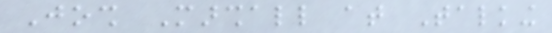Josh Marshall at Talking
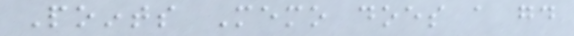Points Memo does a good
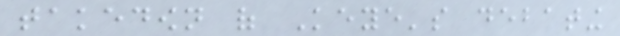takedown of Keye's debating
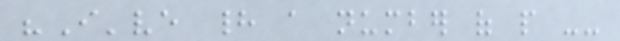"I've had a number of people --
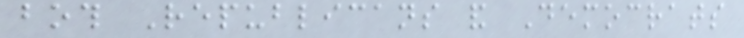both Republicans and Democrats
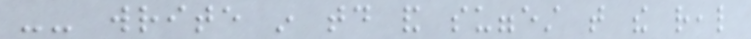-- write in today and suggest that the real
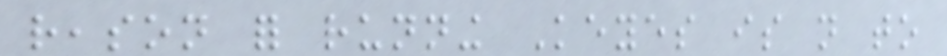reason for running Keyes is not to
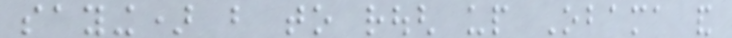saying) but to rough up Obama and
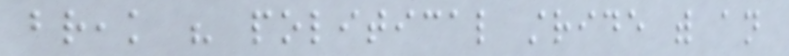break his political stride with an
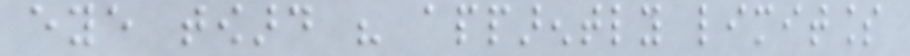eye toward his apparently limitless
